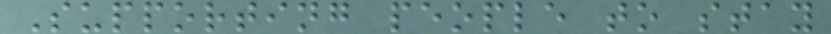Supporting people to stay
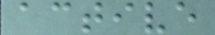active
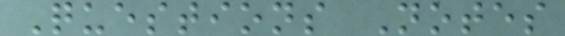Questions Notes
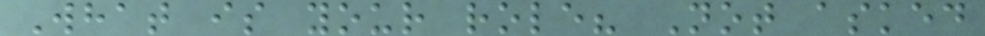What is your role? Not asked
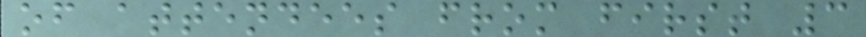of attendees from first 3
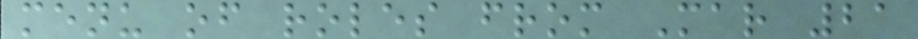menu of roles from Mar 21
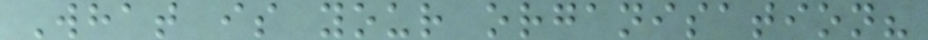What is your organisation?
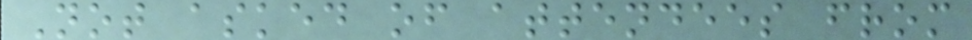Not asked of attendees from
